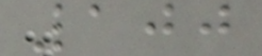100
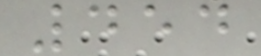454
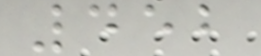452
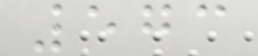573
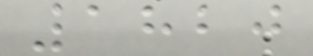1820
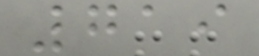719
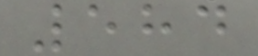584
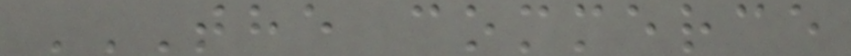THE COMMERCE
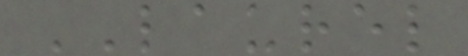LAUREL
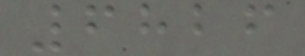6826
